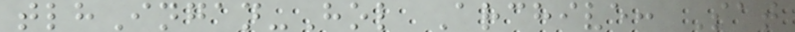tlhIngan-Hol Archive: Sat
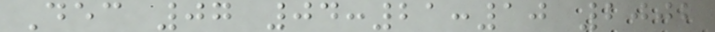Dec 07 04:21:10 2002
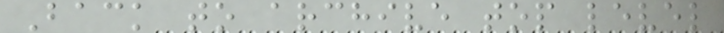Back to archive top level
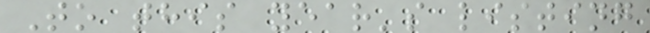To this year's listing
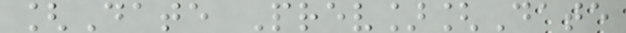[Date Prev][Date
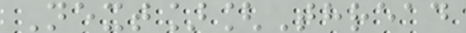Next][Thread
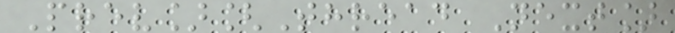Prev][Thread Next]
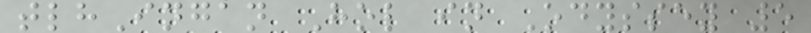tlhIngan Hol in Odyssey 5
